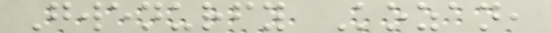Gwenurfy Kozan,
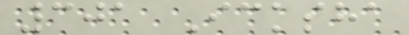301 Icksha
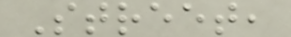Street,
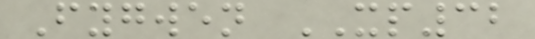Fygwen XP32
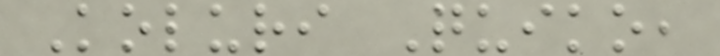Koluri Quiko,
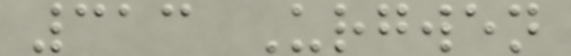313 Urgwen
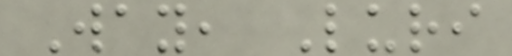Way, Luri
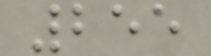255
